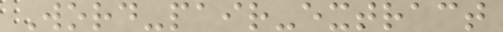Word-pair-extract
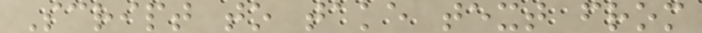Script to take text from
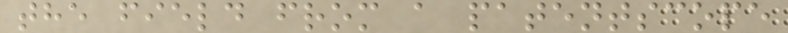the field from a patentscope
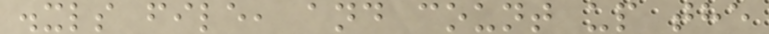.xls file, and count up the
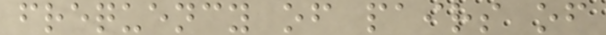frequency of pairs of
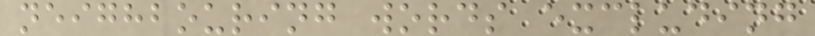neighbouring words excluding
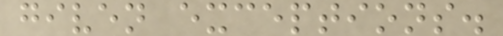given exceptions.
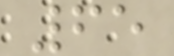65
